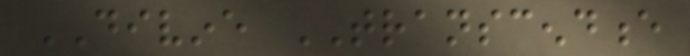DIVINE TRANSCENDENCE
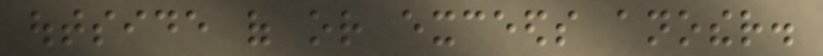outside of or exceeds another.
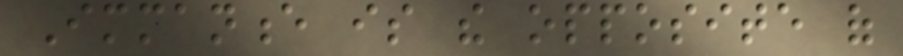Immanence is the opposite of
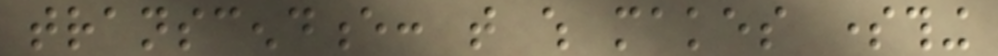transcendence: that which makes something
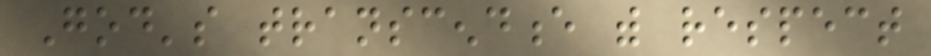God's transcendence with respect
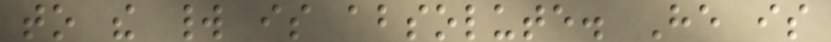to the world is absolute. He is
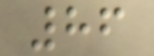86
